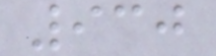930
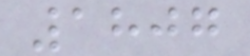1807
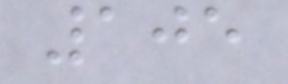105
